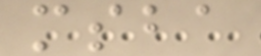msba
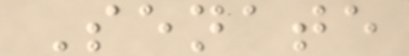Senate
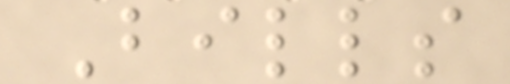Bills
